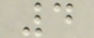4
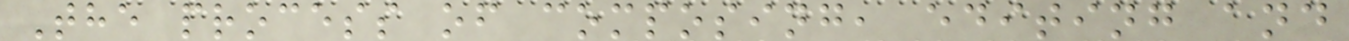The process of composing, editing and
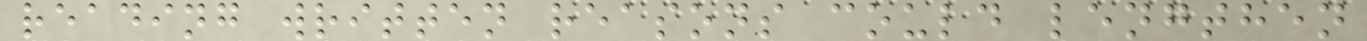reading written reasons could lengthen
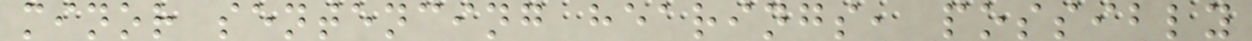minor sentencing hearings, possibly
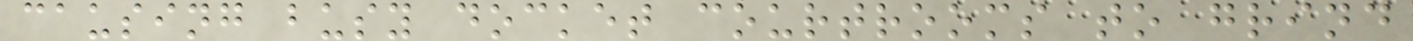causing busy docket courtrooms to grind
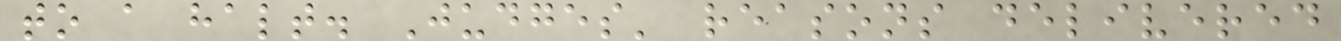to a halt. Judges' reasons delivered
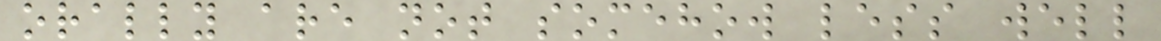orally are not somehow less well
